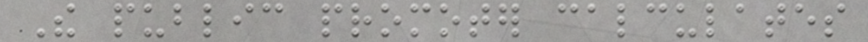The public promoter calculates
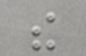the
